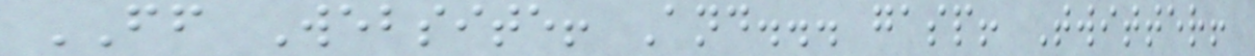FF Website! And... gasp! Twitter!
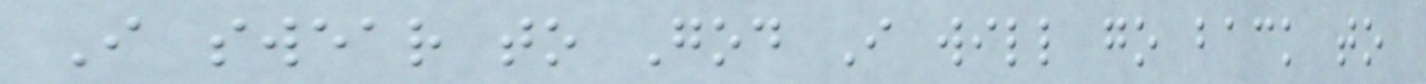I swear to God I will go back to
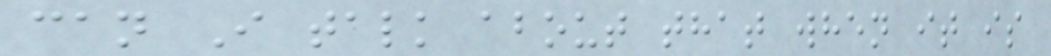can I talk about that when it is
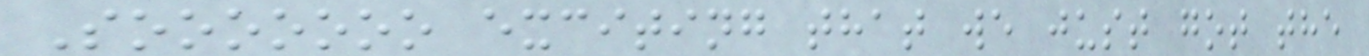Sooooooo exciting that we just got the
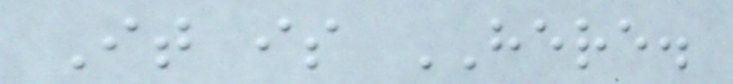It is HERE.
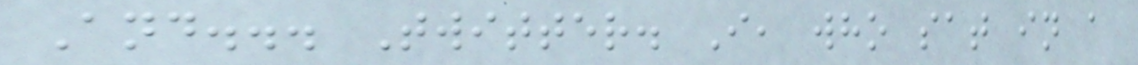And... Twitter. I, who sat in a
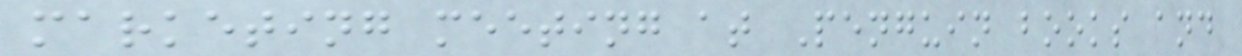marketing meeting at Penguin books and
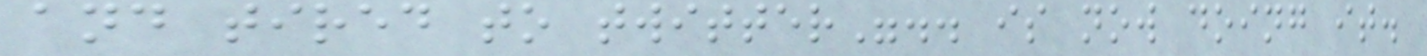and tired to twitter".. is now doing it.
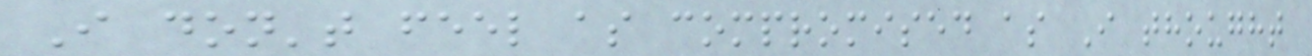I don't feel as compromised as I thought
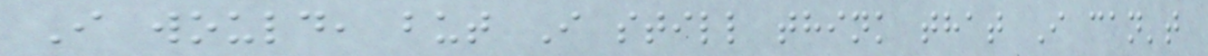I would, but I still think that I can't
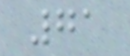71
